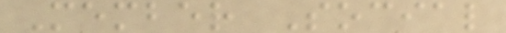Member Social
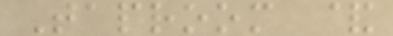Taproom &
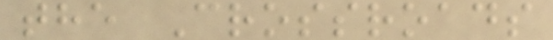the Crossroads
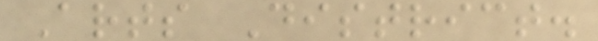Arts District.
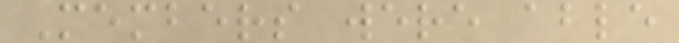Members were able
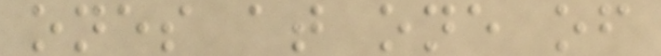ones at one of
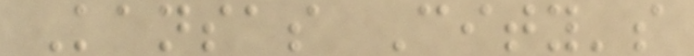Kansas City's
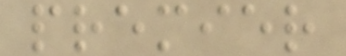premier
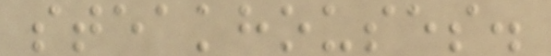steakhouses.
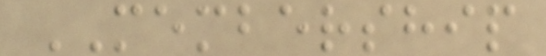MEMBERSHIP
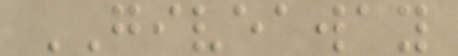GIVEAWAY
